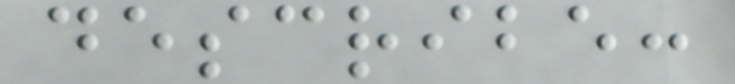describe:
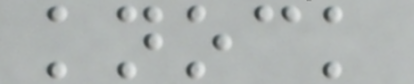knock
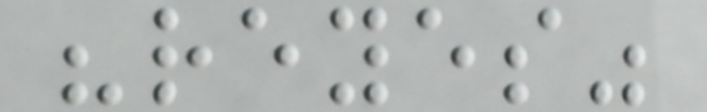"reyes"
